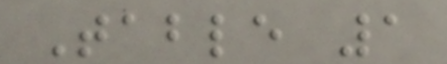Table 1
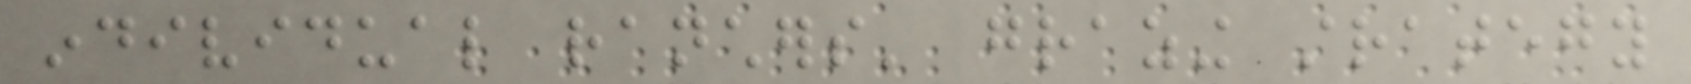individual ranchers' grazing strategy
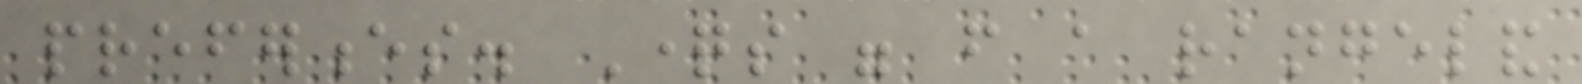preferences. Questions were from a rangeland
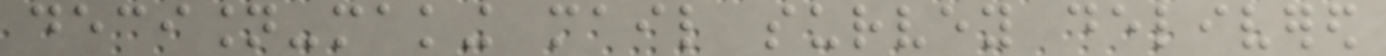decision-making mail survey delivered
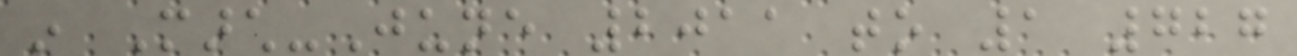in March-June 2011 to 1 727
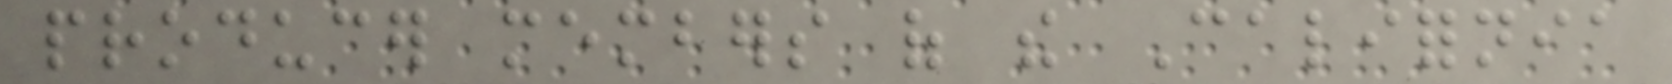producer members of the California
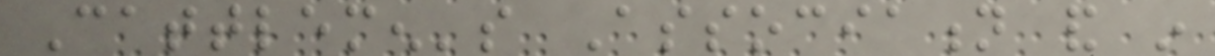Cattlemen's Association and in
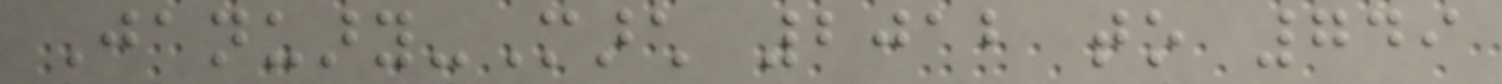January-March 2012 to 749
